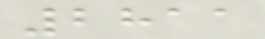2811
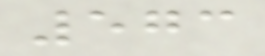573
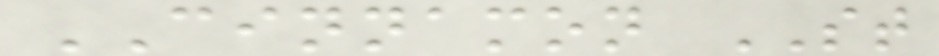CINNAMON ST
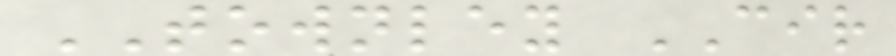TOWNLEY CIR
